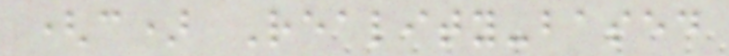(c) Reality-based
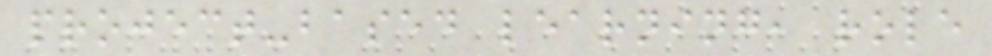project-based learning, role
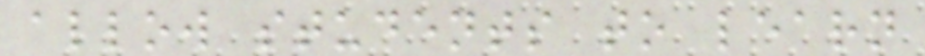allow students to learn
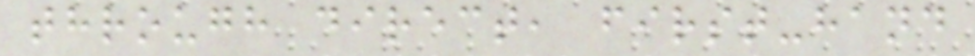through direct, first-hand
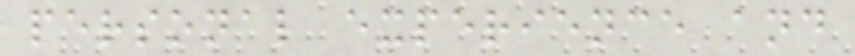personal experience and
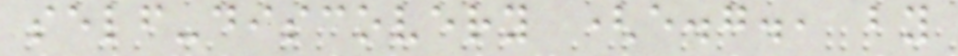self-discovery (e.g., by
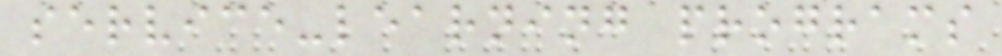service-learning programs
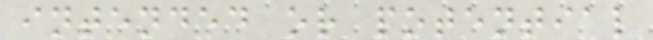intended or potential
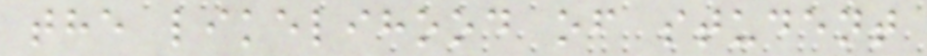the likelihood of student
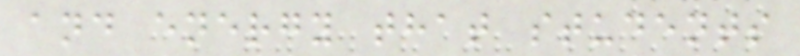and energy that students
